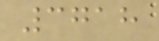3718
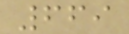669
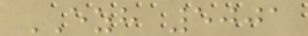EZH 5001
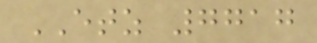ETZ 7717
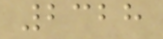2328
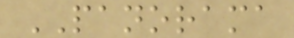PANORAMA
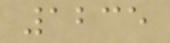1235
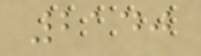2140
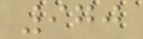970
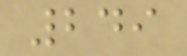249
